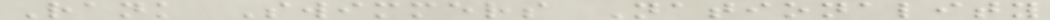Rank Swimmers Nationality
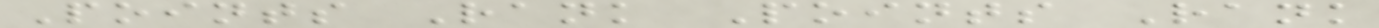Points Rank Points Rank
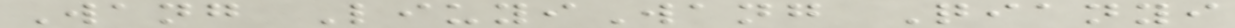Wang LiuyiWang Qianyi
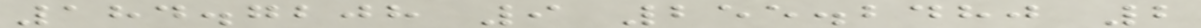184.7208 9 255.2480 2
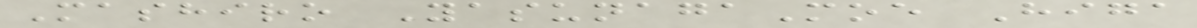Mashiro YasunagaMoe Higa
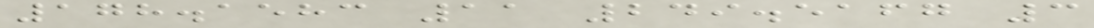178.1583 11 249.5167 3
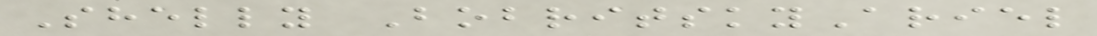Shelly BobritskyAriel
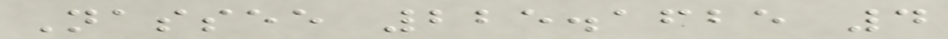Nassee 225.1625 4
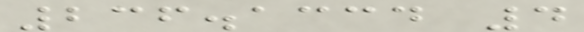236.1334 4
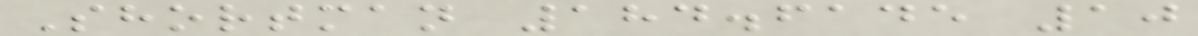Shortman 184.6145 10
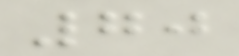70
